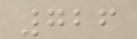726
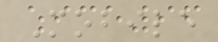Mobile
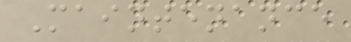Maintenance
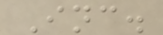Inc.
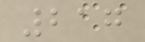217
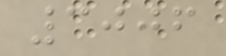3006
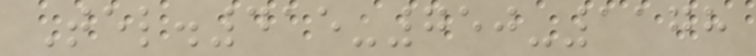Tel.415-750-1178
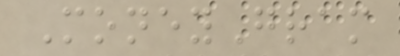MoneyGram
